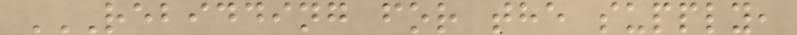REBIDDING FOR THE SUPPLY,
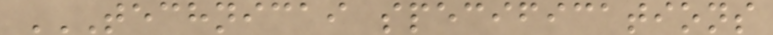TECHNICAI SPECIFICATIONS
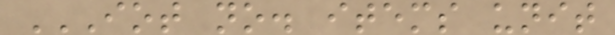IOT NO. ITEMS UNIT
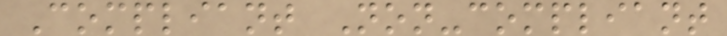Compliant Non-compliant
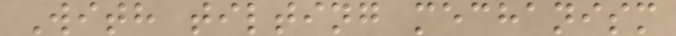With tilting mechanism
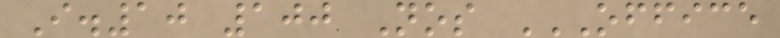I.10 100 Nos OFFICE
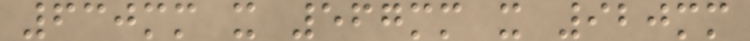630mm x 567mm x 920mm
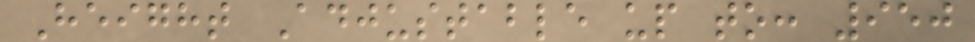Height Adjustable up to: 950
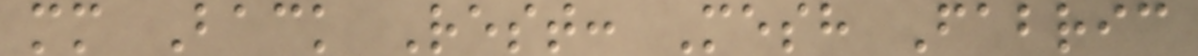mm Back Rest: Mesh Fabric
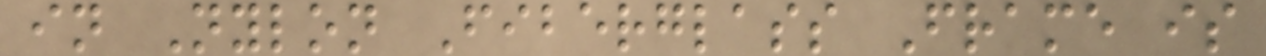in Nylon Fiberglass Frame is
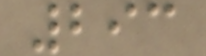293
